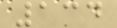134
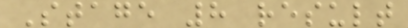Stage 8 result
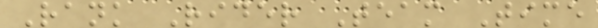Rank Rider Team Time
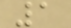1
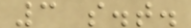3 s.t.
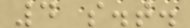4 s.t.
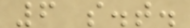6 s.t.
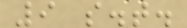9 s.t.
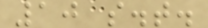10 s.t.
